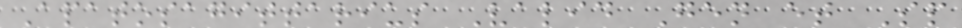Apatosagittarius Valid Gen et Sp
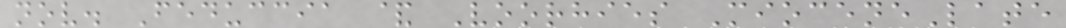nov. Feduccia & Voorhies MioceneLate
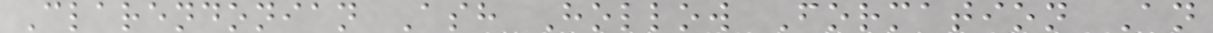Clarendonian Ash Hollow Formation An
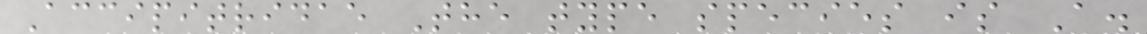Accipitridae The type species is A.
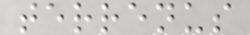terrenus
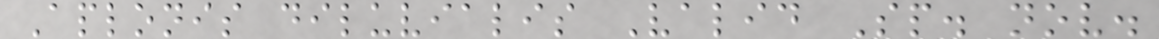Aplonis diluvialis Valid Sp. nov.
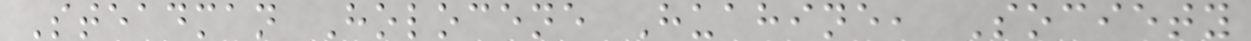Steadman Holocene Huahine, Society
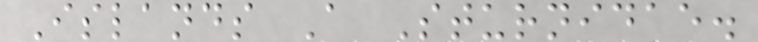Islands A Sturnidae.
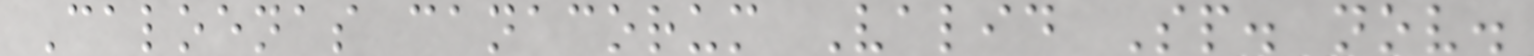Caloenas canacorum Valid Sp. nov.
